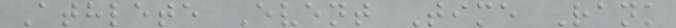Athlete Event Time Rank
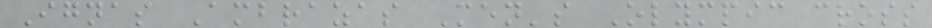Ignas Ambrazas Men's Olympic cross
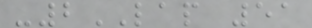-2LAP 51
